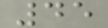45
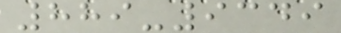889-9349
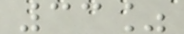33%
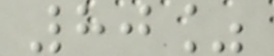80%
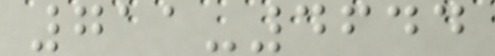711-4644
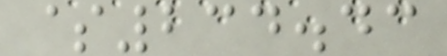$234.43
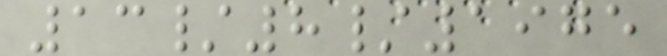13/8/1975
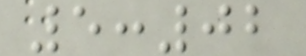5:02
